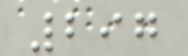297
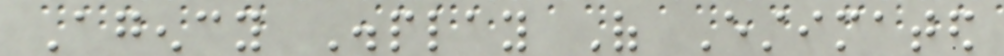Agency Display Of Estimated
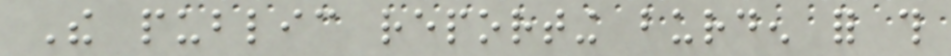The public reporting burden for this
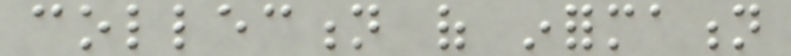collection of information
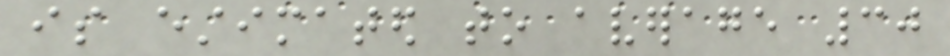is estimated to average 30
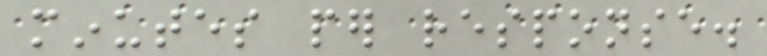minutes per response.
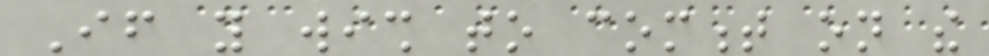If you wish to comment on the
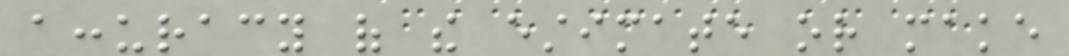accuracy of the estimate or make
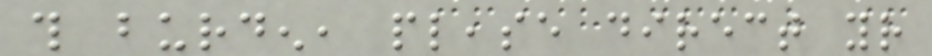this burden, please direct your
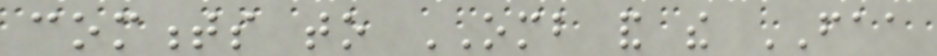comments to OMB and the FAA
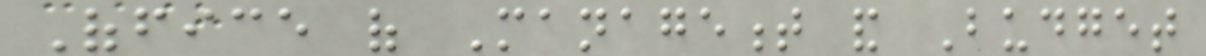Office of Management and Budget
